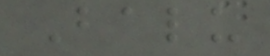Balu
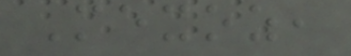Mexoz,
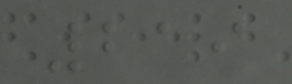219
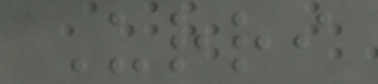Urri
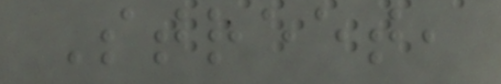Street,
